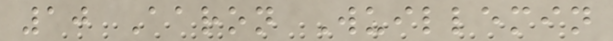10 Aaron Wuillemin
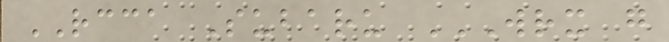RCCA Subaru WRX G
